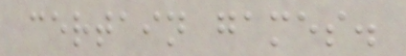certain games.
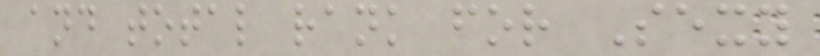and total rank for Sexy
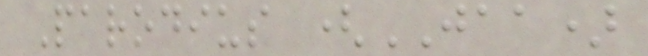Parodius (JAA)
